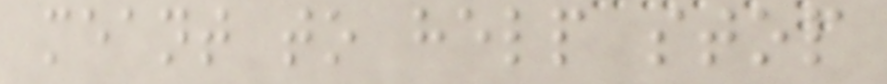meant to help stop
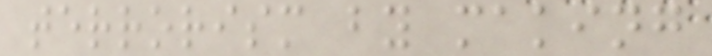terrorism by making
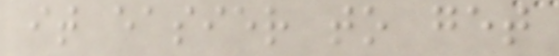it easier to get
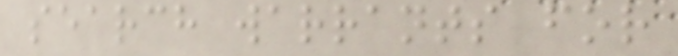search warrants for
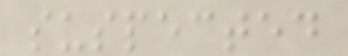suspected
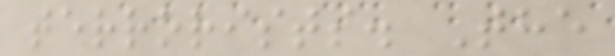terrorists. The
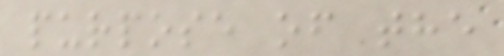purpose of the
